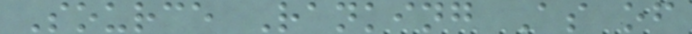Source Ranking As of
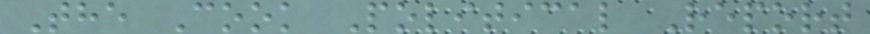The Cook Political Report
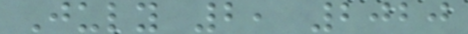July 2, 2020
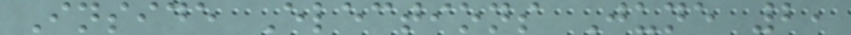Inside Elections June 2,
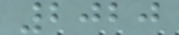2020
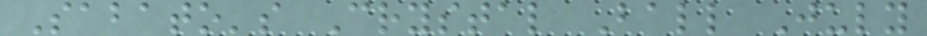Sabato's Crystal Ball July
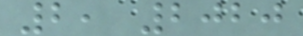2, 2020
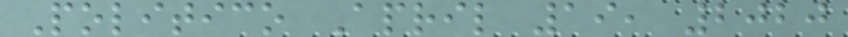Politico April 19, 2020
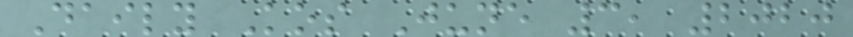Daily Kos June 3, 2020
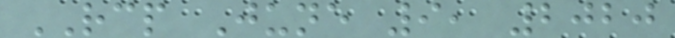RCP June 9, 2020
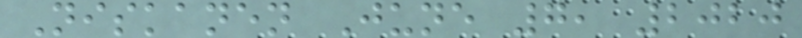Niskanen June 7, 2020
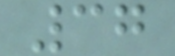37
